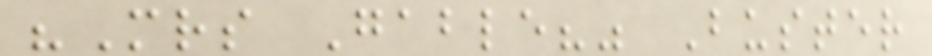"Mrs Gable?" Buster
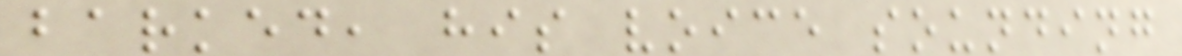barked, his voice sounding
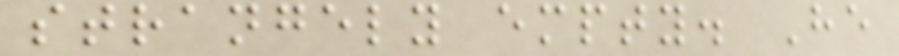strangely empty. He
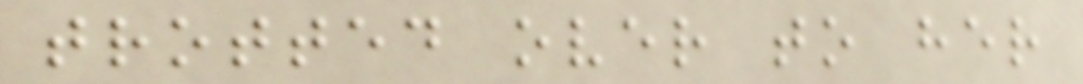trotted over to her
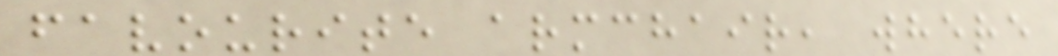favourite armchair, where
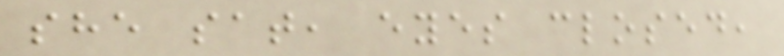she sat, eyes closed,
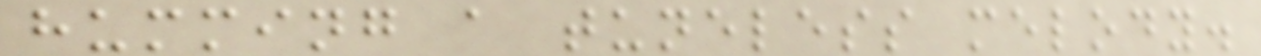humming a tuneless melody.
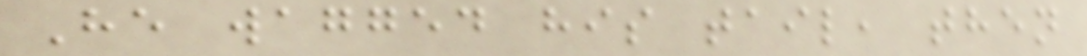He wagged his tail, then
